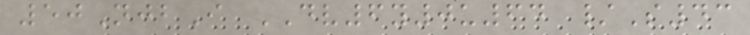50NjbI DV6y0u64 /S43
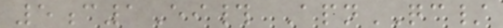5c1Ei# ApnQC/
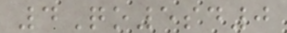4Qo5sd0
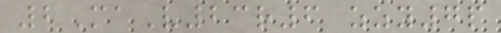2MaV23r6 zzy7p
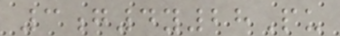3g4y28Pu
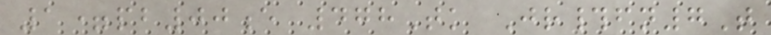1=pb00e 478Tk Jr#fn7T
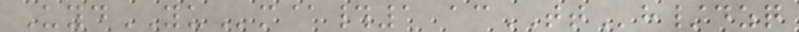UydYUm@#1 acTTh/dzq
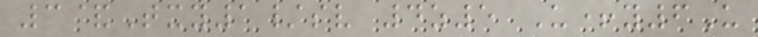3&Txy1/sv 4z5 U+y6U
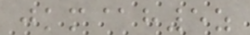jkm@h5z
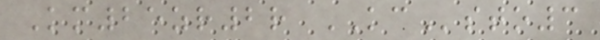Km25zr2r KCsto3
